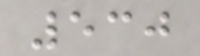530
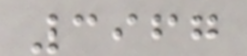3967
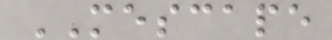MESCAPE
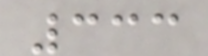333
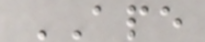APE
